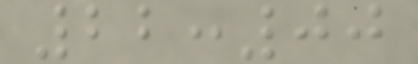22:00
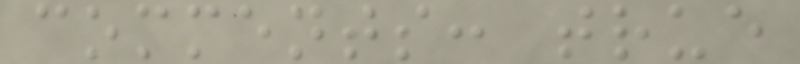comments: true
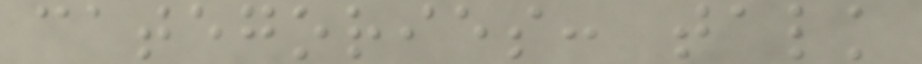categories: talk
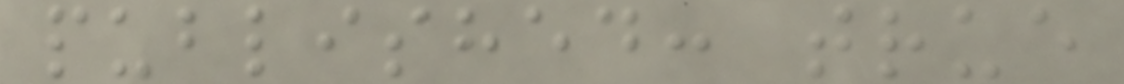published: true
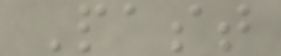Past
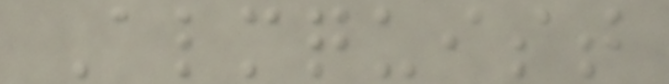Almquist
